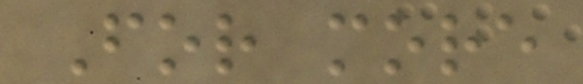For more
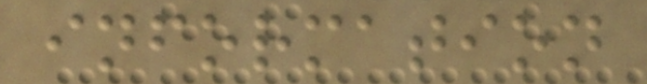information
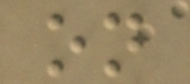on
